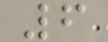6
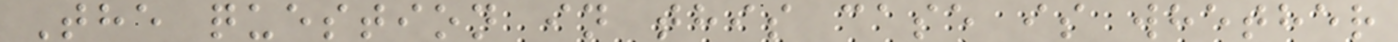The question in this case is whether
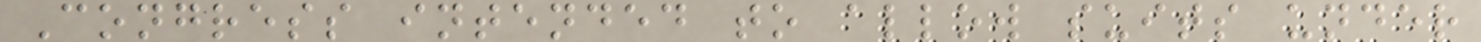Congress intended to allow suits under
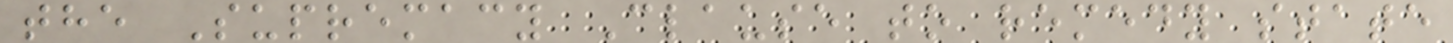the Supremacy Clause to remedy state
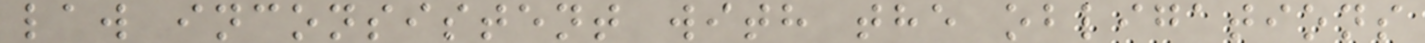law inconsistent with the obligations
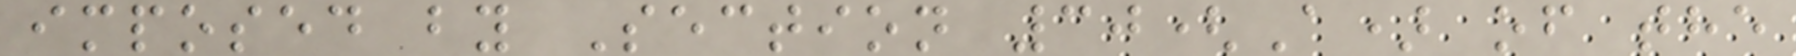imposed by Section 30(A) of the
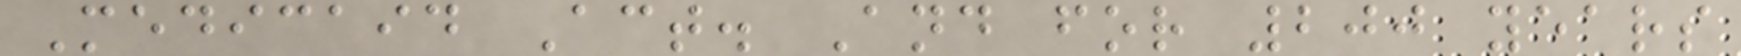Medicaid Act. And for 200 years
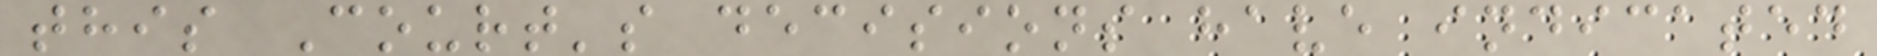this Court's decisions have indicated
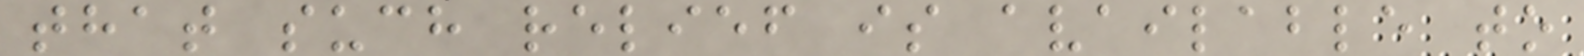that such relief is available to
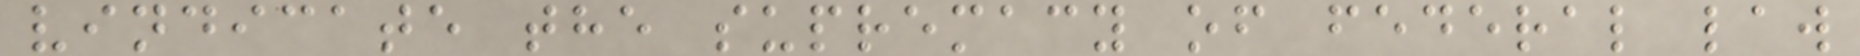vindicate the supremacy of federal law
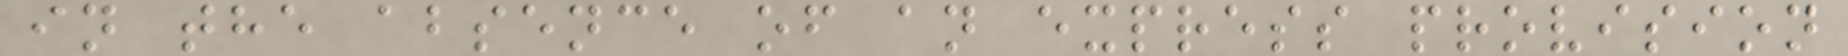in the absence of an express provision
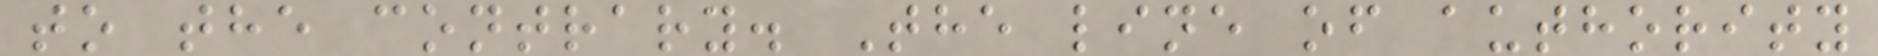to the contrary. The line of authority
